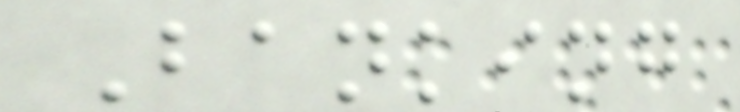Banking
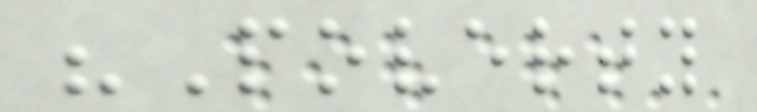"Poverty
